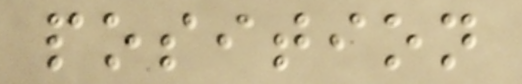position
